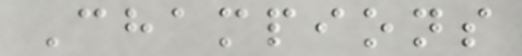Champions
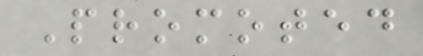Promoted
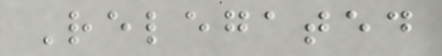Relegated
